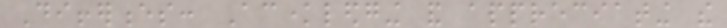Differences: Acknowledging and appreciating the
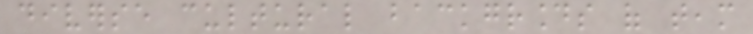diverse cultural backgrounds of team
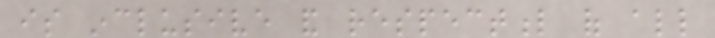is inclusive and respectful of all
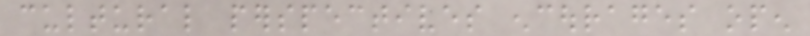cultural perspectives encourages open
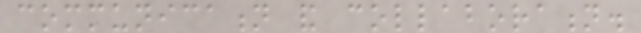communication and collaboration.
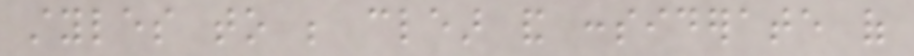styles to be clear and considerate of
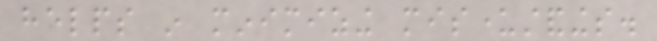helps in minimizing misunderstandings.
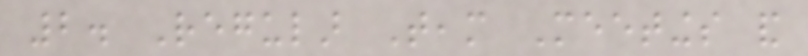2. Regular Team Meetings and
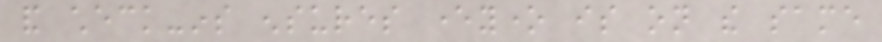and check-ins ensures everyone is on the same
